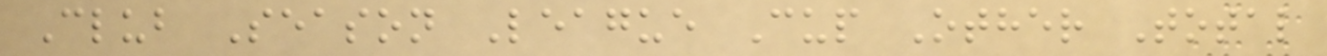Club Season League Cup Other Total
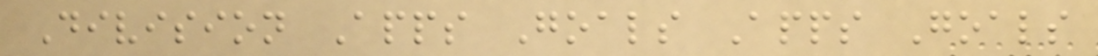Division Apps Goals Apps Goals
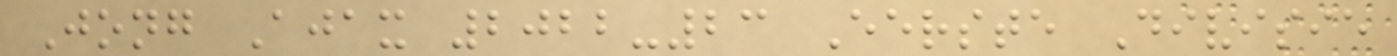Jong Ajax 2022-23 Eerste Divisie
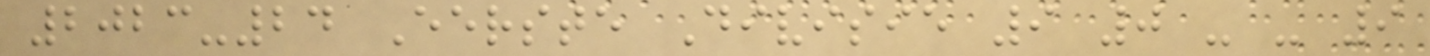2023-24 Eerste Divisie 9 0 - - 9
